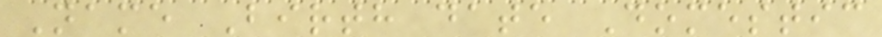Name Birth date Domestic
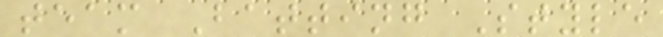team Batting Style
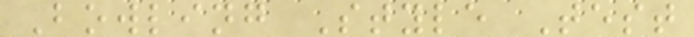Bowling Style Test
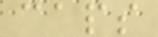caps
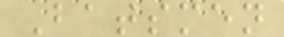Batsmen
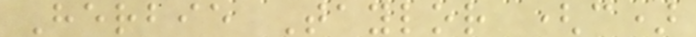Herbie Taylor (c)
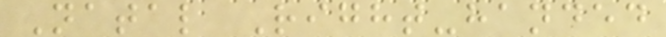Natal Right-handed
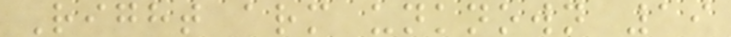Right arm unknown 19
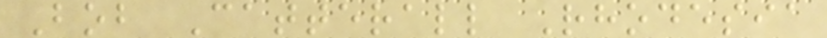Bob Catterall Rhodesia
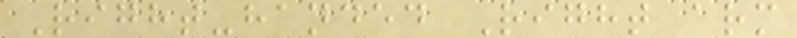Right-handed Right arm
